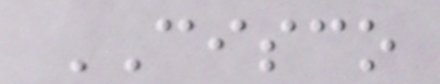CISCO
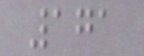171
